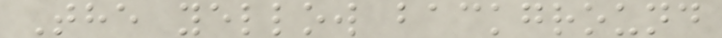The yellow background
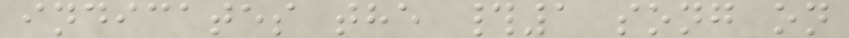indicates the #1 song on
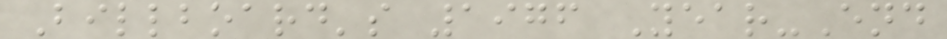Billboard's 1976 Year-End
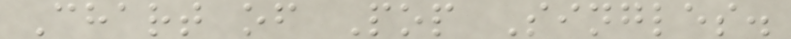Chart of Pop Singles.
